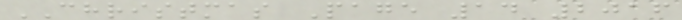CHRISTMAS Page 14 2016
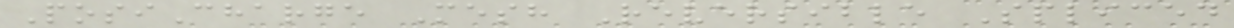PosiCharge Mesh Reversible Spliced
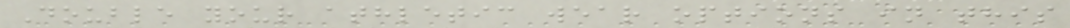Double your athletic wear options in this
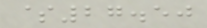$27.50
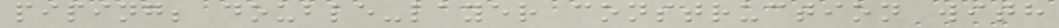piping; double-layer construction with
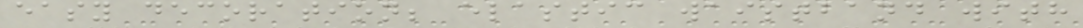easy decoration; elastic waistband with
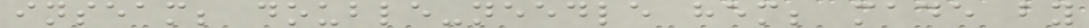inseam; double-needle hem; made by
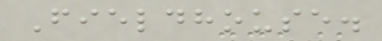Fieldhouse.
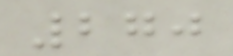270
